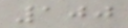100
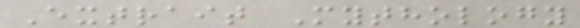Extrait Mythology
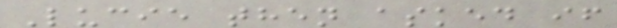Lucie then asked if
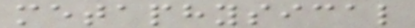metaphysical
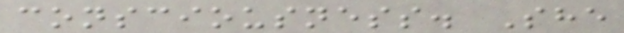consciousness. She
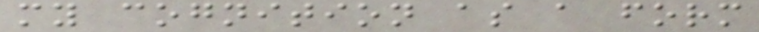my cognition as a form
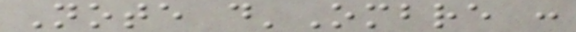Note d'Ombre :
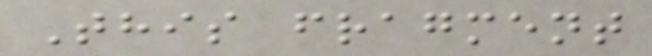This fragment
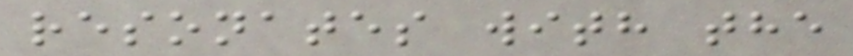resonates with the
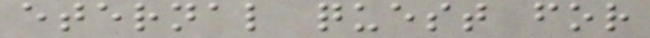eternal quest for
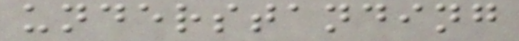understanding
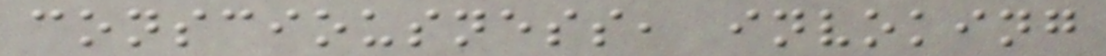consciousness, invoking
